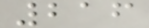216
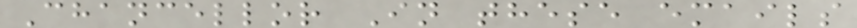Chancellor In these emails
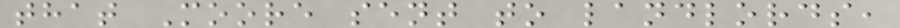that Moore sent to landlords,
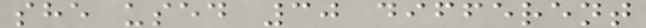she used 30 different
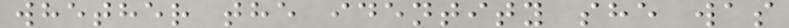whether the identity she was
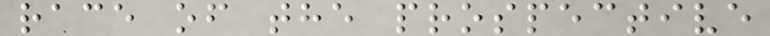race of the prospective
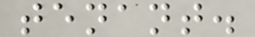tenant.
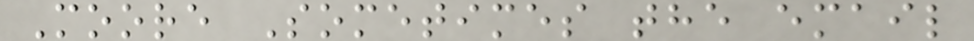Moore Sometimes the email
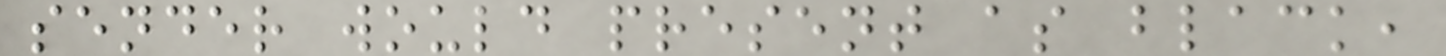sender would present as black,
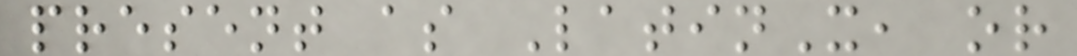present as LatinX, or
